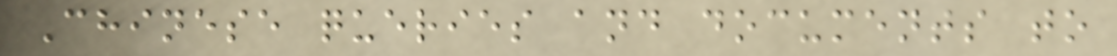Chinese queries and documents to
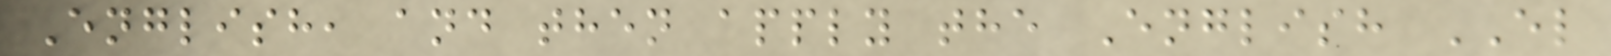English, and then apply the English EL
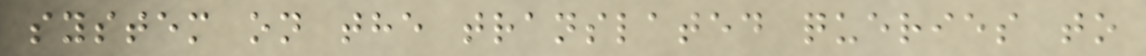system on the translated queries to
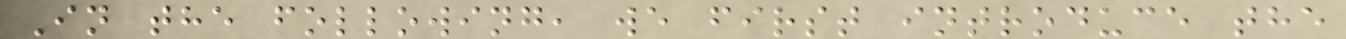In the following, we first introduce the
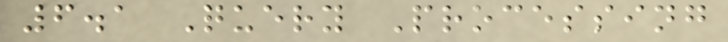6.1 Query Processing
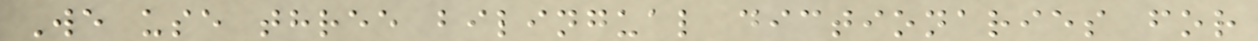We use three bilingual dictionaries for
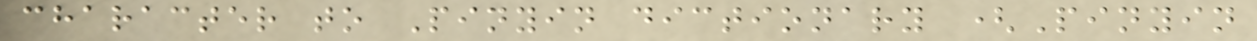character to Pinyin dictionary (Pinyin
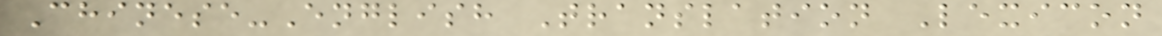Chinese-English Translation Lexicon
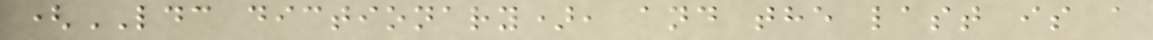(LDC dictionary), and the last is a
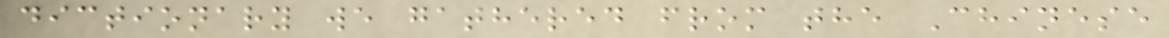dictionary we gathered from the Chinese
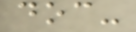doc-
